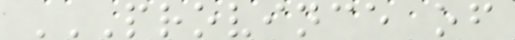PROVINCE OF
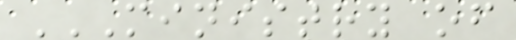MINISTRY OF
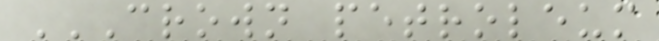CROWN PETROLEUM
